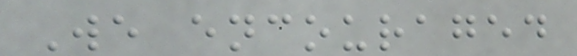We encouraged
